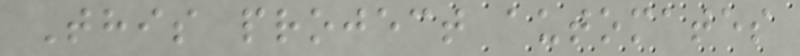This project automates
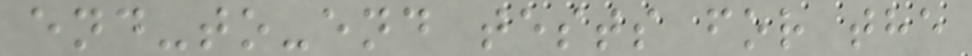end-to-end tests for the
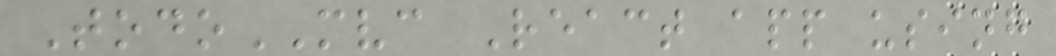TodoMVC React app using
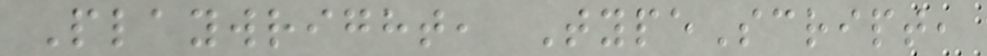Playwright, TypeScript,
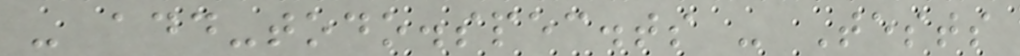- add-todo.spec.ts - Tests
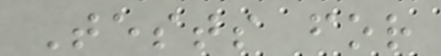Tests for
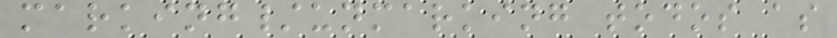marking/unmarking todos as
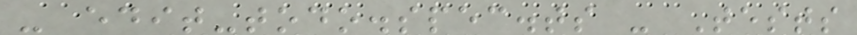- edit-todo.spec.ts - Tests
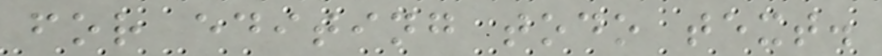for editing todo text.
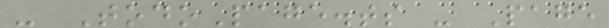- TodoPage.ts - Page
